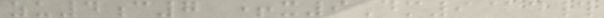zu4c7 +x9Dm9@d#
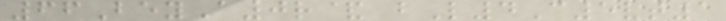66BeyA0r& bL4C5vt1
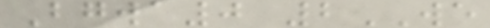Bgwa0 2WE
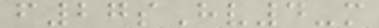f27sHv4-m
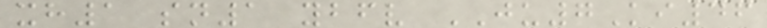xh1 sn1 ybfv JU7Ki46
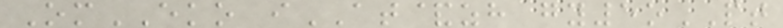OmEKO iAT&zh gy5oPT
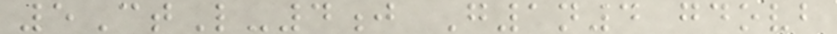5CtL-4j G1n4 gdovb
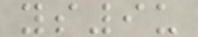ys9u
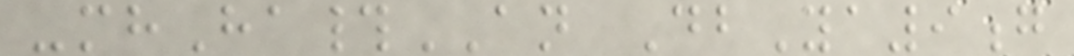-mhHa#AN DbYa9g
